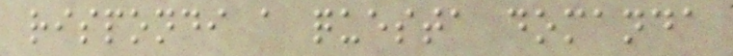rispondi a questa domanda
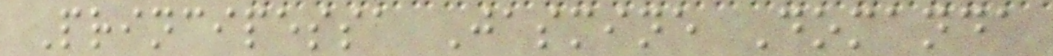Principessa Jasmine Domanda
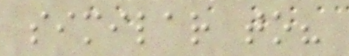similar to?
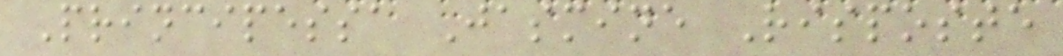Principessa Jasmine Risposte
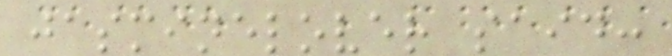jasminelover said:
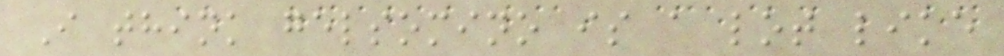I think gelsomino is a lot like
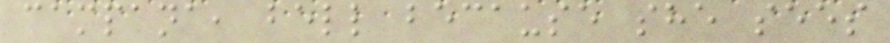campana, bell because she sees
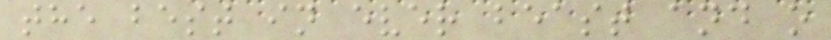the best in ever beast and o
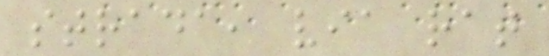strada, via rat
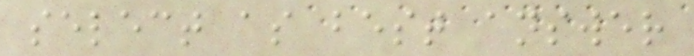select as best answer
